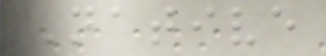Native
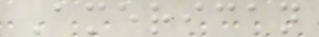American
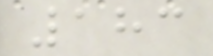183
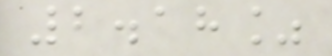2.18%
